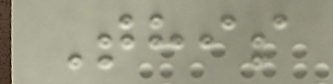This
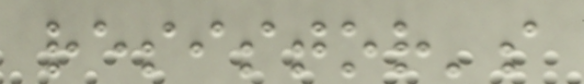resistor's
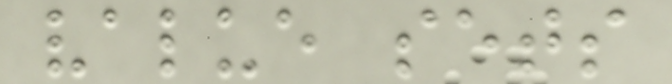value sets
